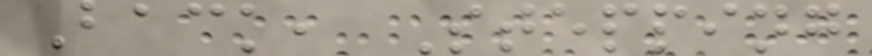Back, Stepping
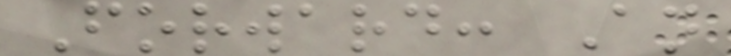Forward: An
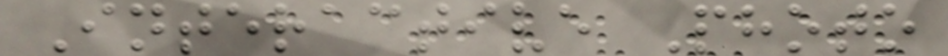Interactive Photo
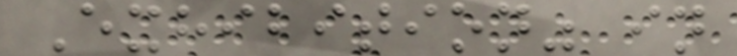Exhibition" in
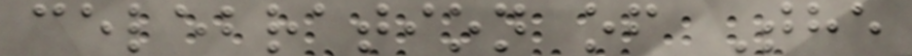celebration of The
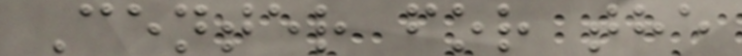Center for the
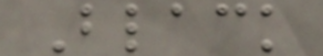Black
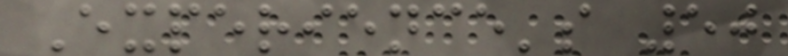Experience's 50
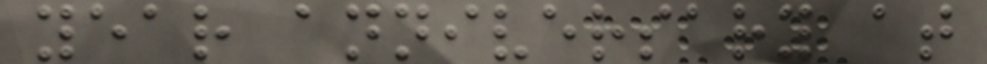year anniversary at
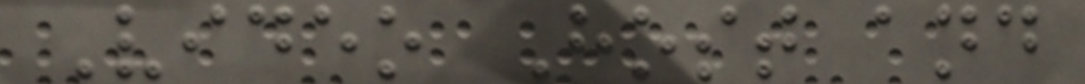Video Host and
